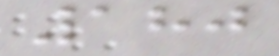180
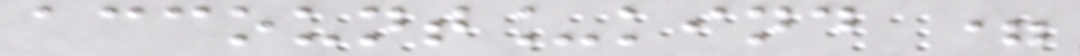account_kind =
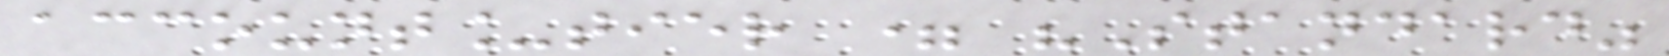account_tier = "Standard"
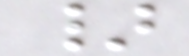}
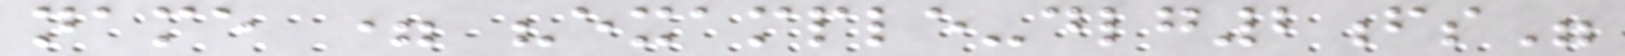name = "example-dlg2fs"
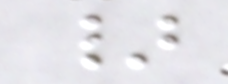}
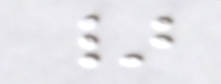}
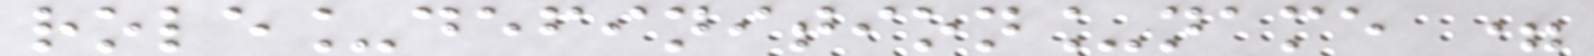role_definition_name =
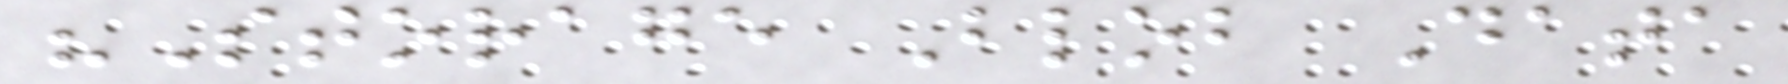"Storage Blob Data
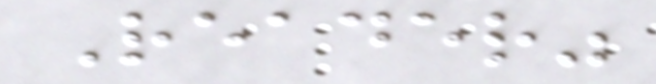Reader"
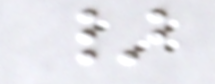}
